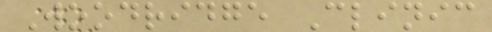Woodridge Clinic
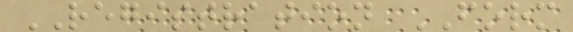REGISTRATION FORM
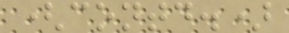(contd.)
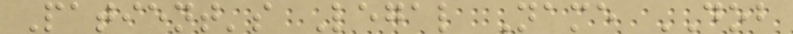Patient's Legal Name DOB
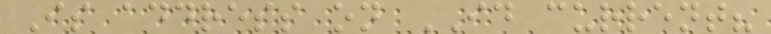Is address on ID current?
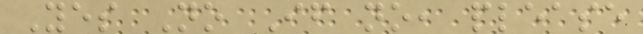Yes No If no, please
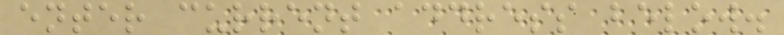enter current address below.
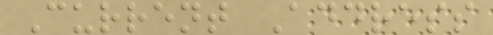Current Address
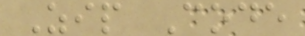Zip Code
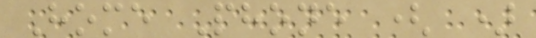Home Phone ( )
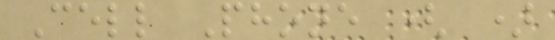Cell Phone ( )
